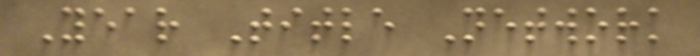Year Title Network
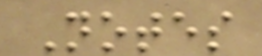Notes
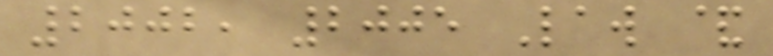2002, 2005 Law &
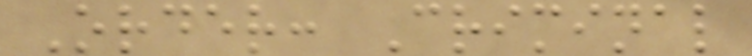Order: Criminal
